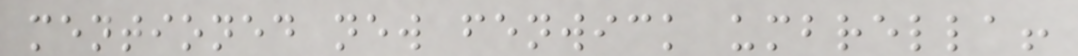mentioned new fenwick umbrella!
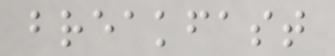breakfast
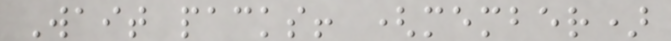Wait packs! (member)
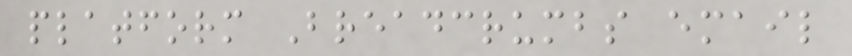platform Breadcrumbs email
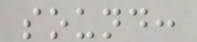sound:
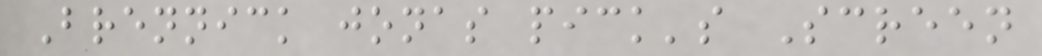Brennick jonas pick's Screen
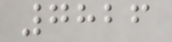7826
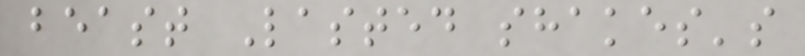beast Lasted shakes's
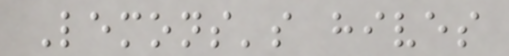Lemons's hives
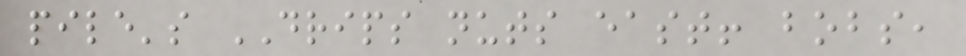pile's DRIPS nuts east! bobs,
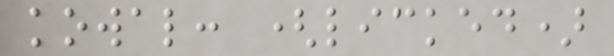kowal: (licked)
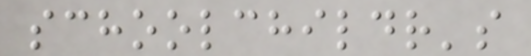schoolchildr's
